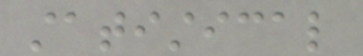statistical
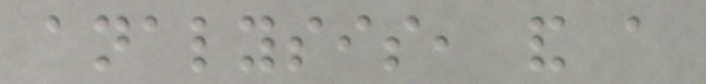analysis, and a
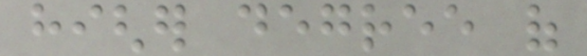higher degree of
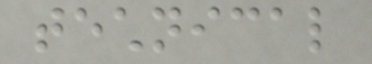technical
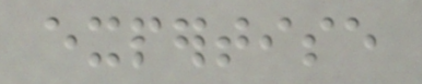expertise
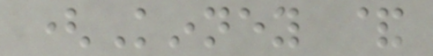(Kinney &
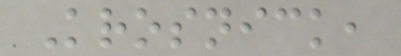Krosnick,
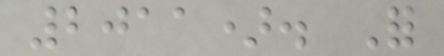2011). For
